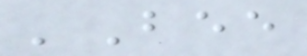'Bee
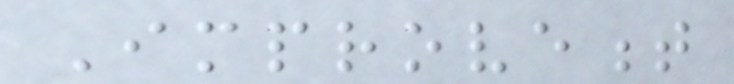Improvement
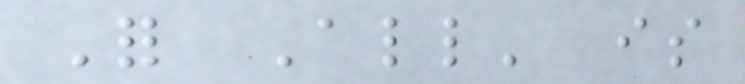For All' is
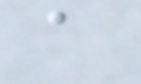a
